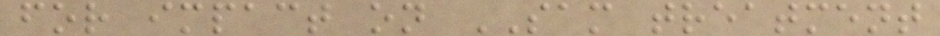for impact on SAM treatment
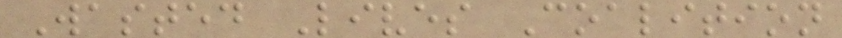Wasted Lives Coalition
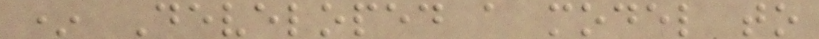* Developed a model to
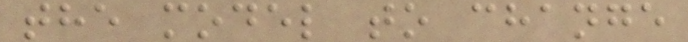the model to change
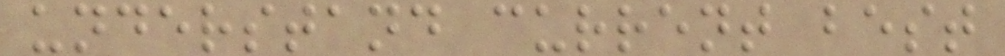understand current best
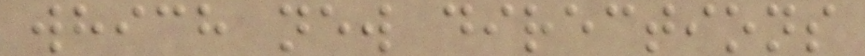which new directions
